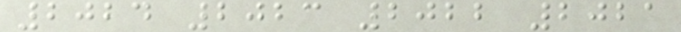2024 2023 2022 2021
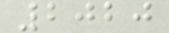2020
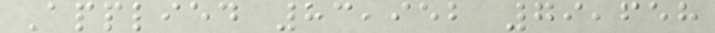Applied 83,952 79,658
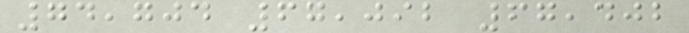74,704 67,092 67,402
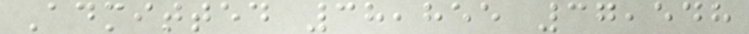Admitted 38,855 37,548
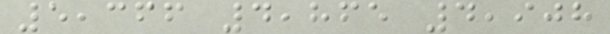5,366 4,865 4,908
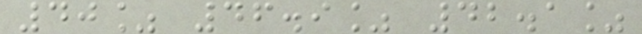40% 46.9% 42.1%
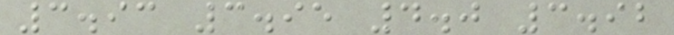3.93 3.95 4.0 3.92
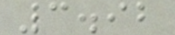3.92
